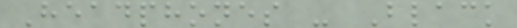Headphones - Black
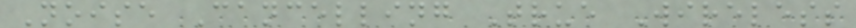Noise Cancelling True Wireless
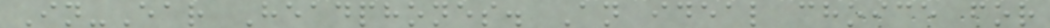In-Ear Headphones. An ideal choice for
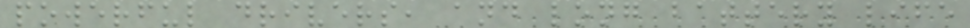powerful drivers, and long battery life
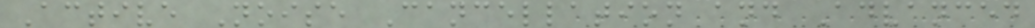Active Noise Cancellation and Advanced
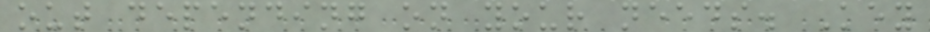out depending on your needs. Key
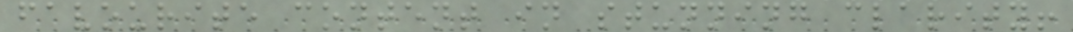favourite content in stunning clarity!
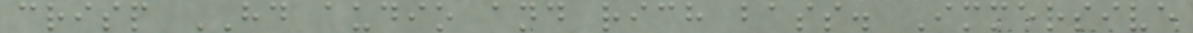crisp HD audio and rich bass. Immersive
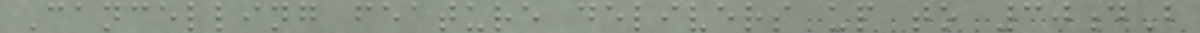Cancelling feature delivers up to 30dB
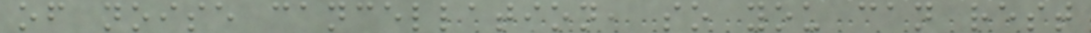of noise cancellation, so you can rest
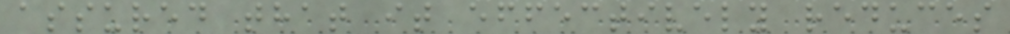assured that it effectively reduces
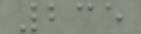235
